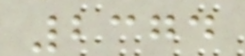2374
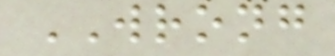WRONG
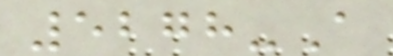5278-A
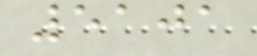5101
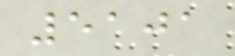5101
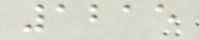1215
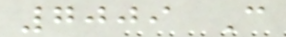7009 C
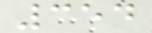354
